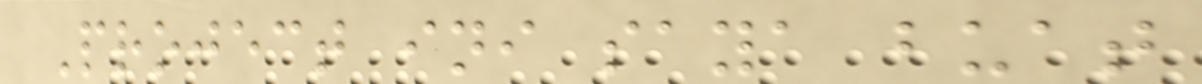Project ini saya buat
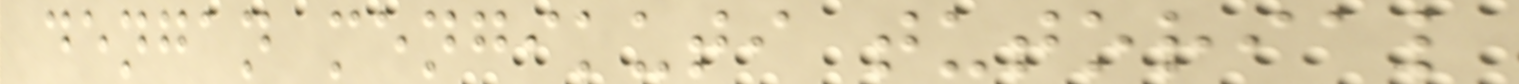dengan mengikuti tutorial
